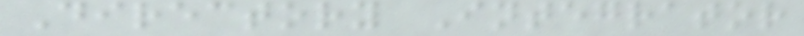Directory Integrator
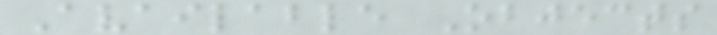Available Objects
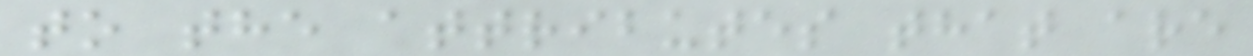to the attributes that are
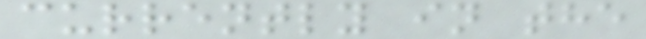currently in the
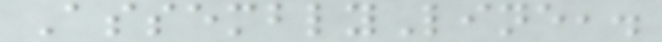AssemblyLine,.
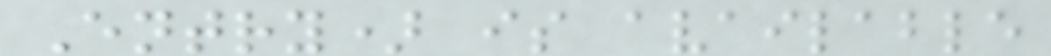Entry) is available
